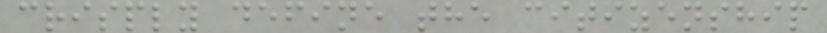crisply define the citizenship
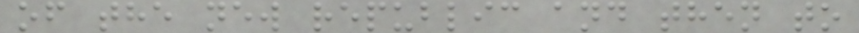of the new republic and then to
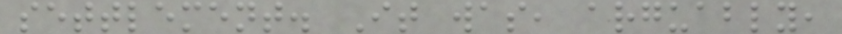settlement. It was, arguably,
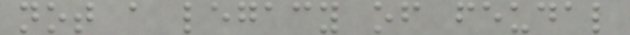not a legacy of feudal
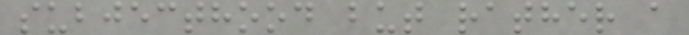subjecthood but rather a
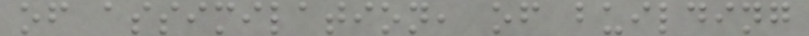of assimilation, of building
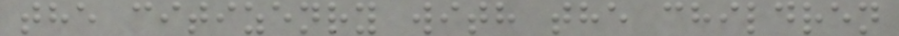the citizenry with the children
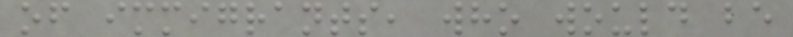of immigrants, who would be
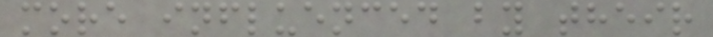more influenced by their
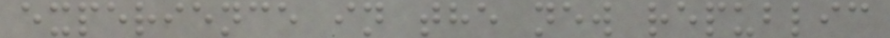experience in the new republic
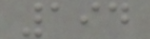194
